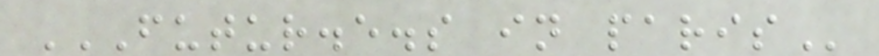FUTUR.E.S IN PARIS
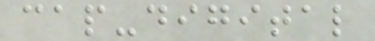cap-digital
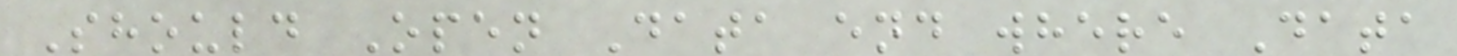Should Open Data end where Data
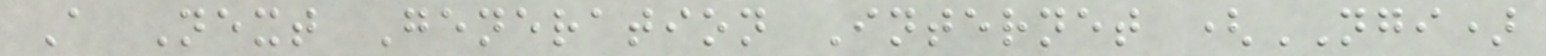A Next Generation Internet (NGI)
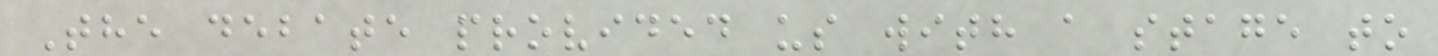The debate provided us with a stage to
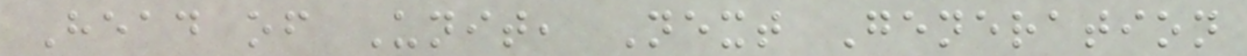Head of Unit, Next Generation
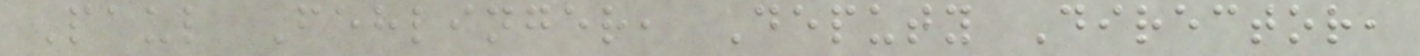Paul Fehlinger, Deputy Director,
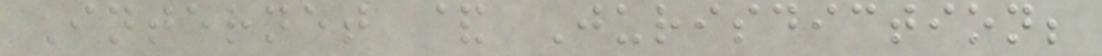Internet & Jurisdiction;
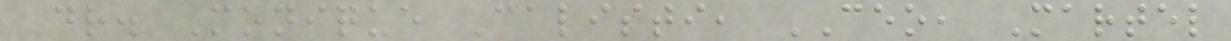Dr. Monique Calisti, CEO, Martel
